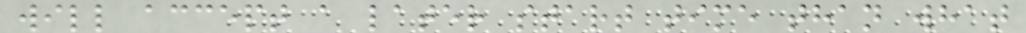will accept a later start time than what
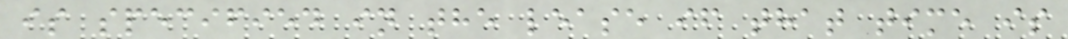is specified in the lease if that time is
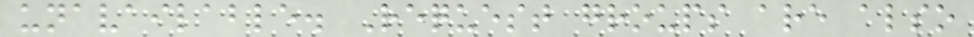unavailable. Request groups are also
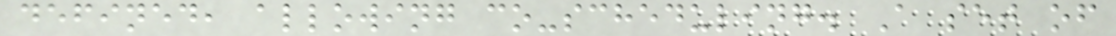defined, allowing co-scheduling. A set of
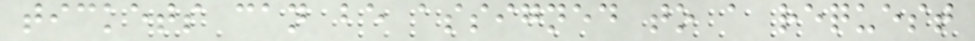tickets can be assigned to a request
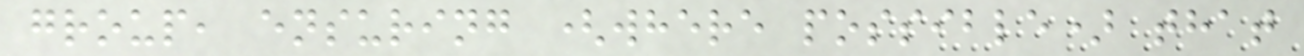group, ensuring (where possible) that
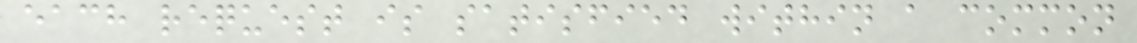each request is satisfied within a common
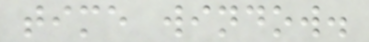time window.
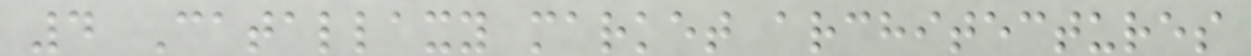4 Catallaxy market architectures
